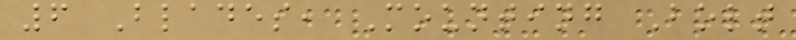6 Blades, Mounting Bolt
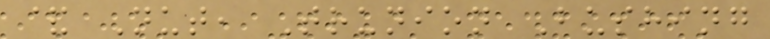& Nut, Trunion Bushing
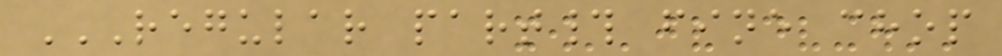REGULAR PART# FINE CHOP
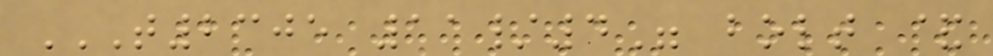T2305 11/4" BOLT &
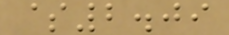$2.09
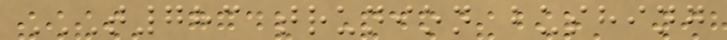T783 TRUNION BUSHING
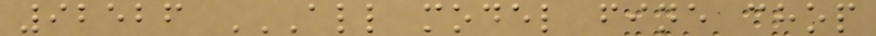92526 ALL MODEL FINE CHOP
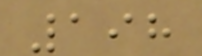198
